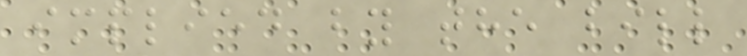implied by the bill
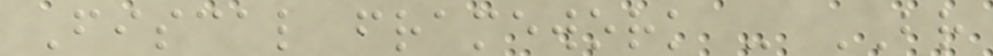Fiscal framework - BR
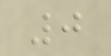0
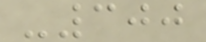-300
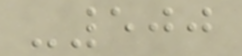-500
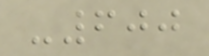-600
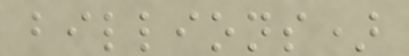billions)
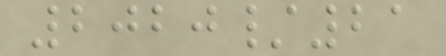2020/21
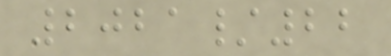2021/22
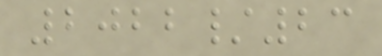2022/23
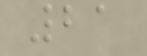21
